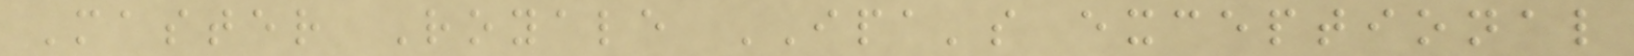Master Royale IPA's exceptional
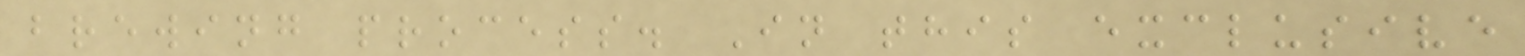brewing process. In this exclusive
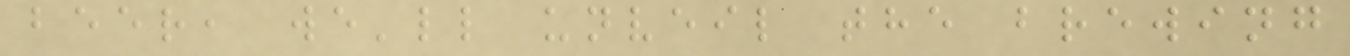beer, we'll unveil the brewing
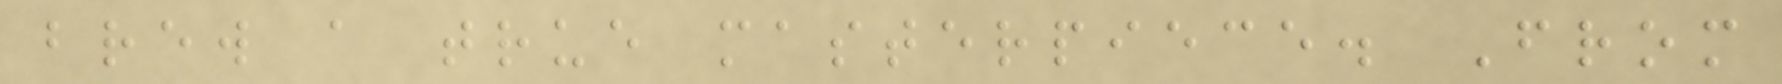brew a true masterpiece. From
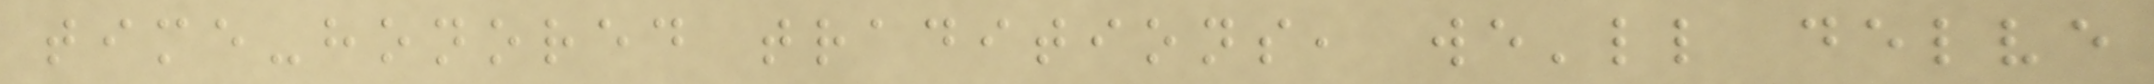time-honored traditions, we'll delve
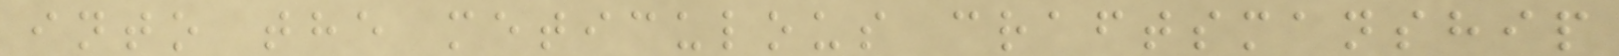into the meticulous craftsmanship
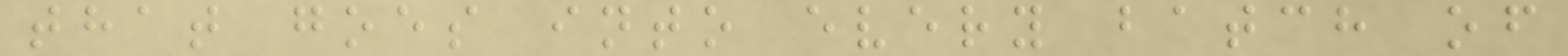that goes into every batch of
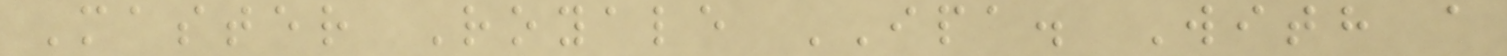Master Royale IPA. With a
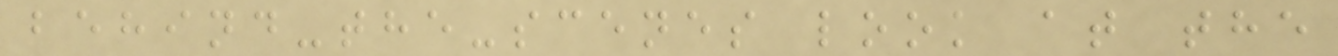behind-the-scenes look at the
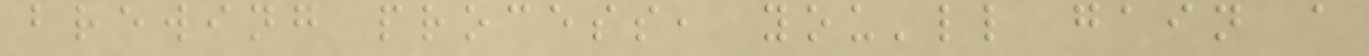brewing process, you'll gain a
